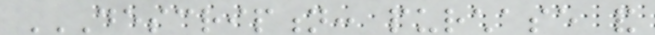DESCRIPTION: PURCHASE AND
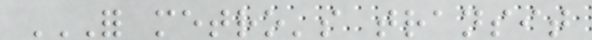FOR METRO'S TRANSIT
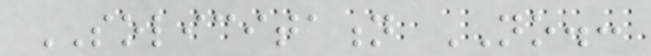SOLICITATION NO.:
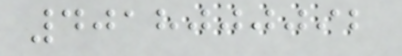4018000092
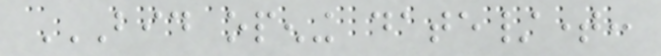BID OPENING DATE/TIME:
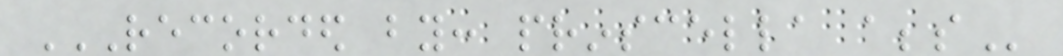RECORDED BY: PRINSCELLA ABBS
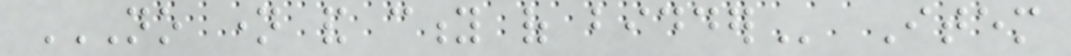NO NAME AND CITY OF BIDDER Item
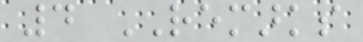4 REMARKS
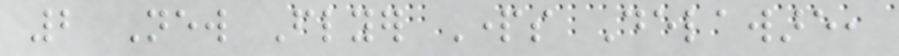2 New Flyer Parts Delaware,
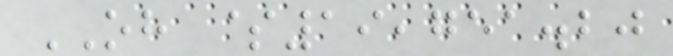OH $19,751.20
